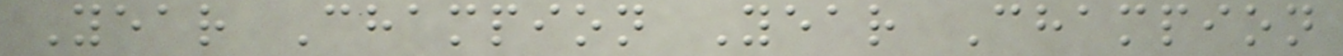Year Champion Year Champion
